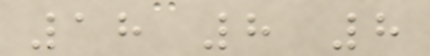18 8 8
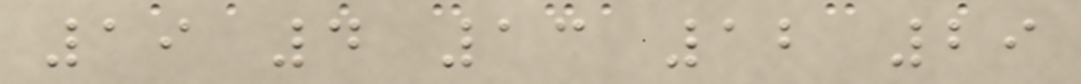19 4 13 12 29
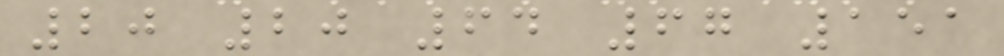20 20 64 67 151
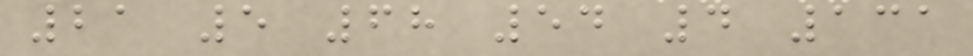21 5 68 54 4 131
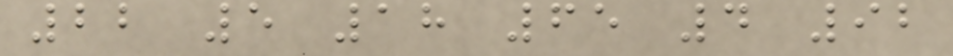22 5 18 65 4 92
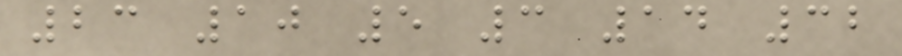23 10 5 3 14 32
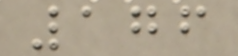176
